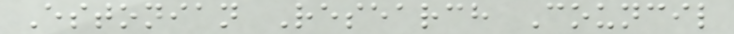Estonian Research Council
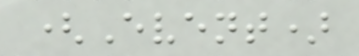(Event)
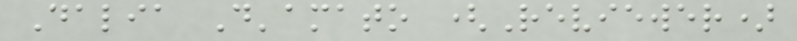Dalia D'amato (Reviewer)
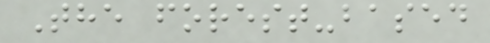The forest-based
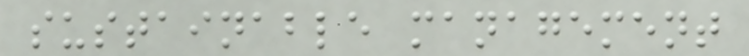sustainable management
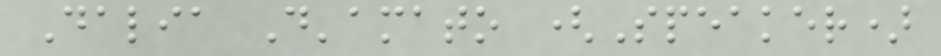Dalia D'amato (Speaker)
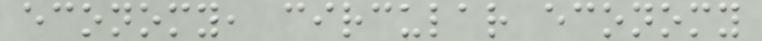economy, circular economy
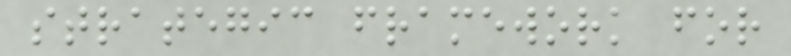strategic framework for
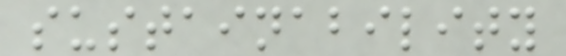sustainability
